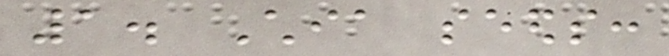1. Chia seeds:
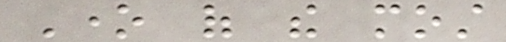One of the most
